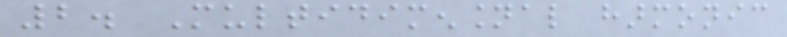2. Multidimensional harmonic
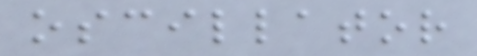oscillator
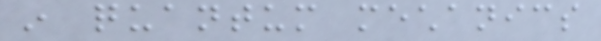in quantum mechanics
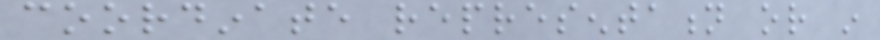coordinate representation or in
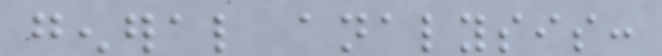general analysis:
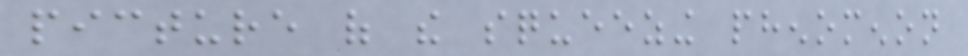picture of the squeezing phenomenon
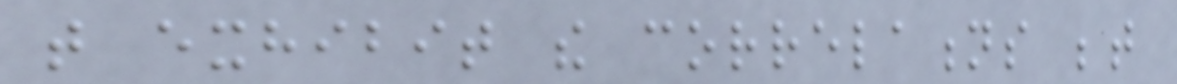that exhibit the correlations between
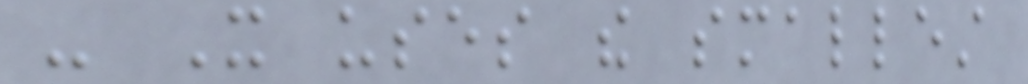- It uses the smallest
